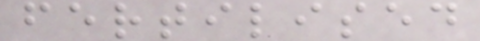fertilised
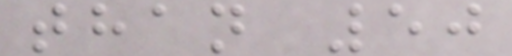than 50
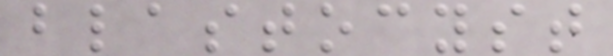blastocyst
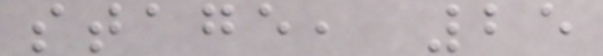stage, 25
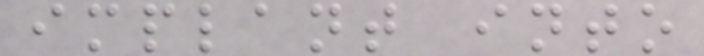implant into
